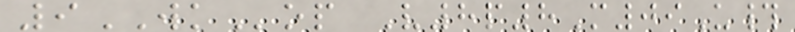9WKop V8p8M09U#
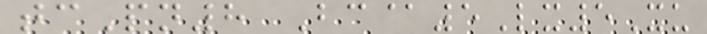tcPn8 Bc@5Lx5Xu
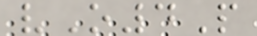vO4P
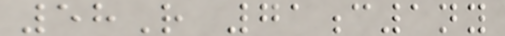58R 71c1ny
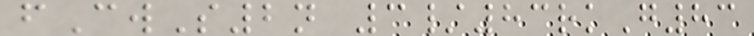fCwS2n 3/83rkG83
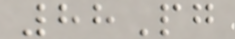88Pg
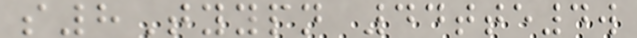s8Tyypn 44tte4w
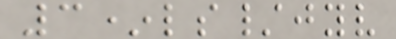3*ls/jyv
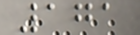171
